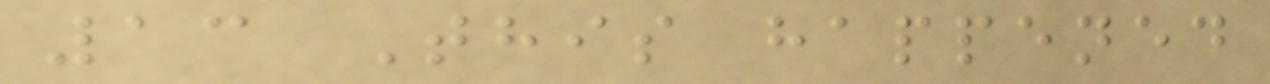13 This happened
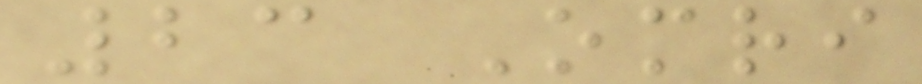23 Omri
